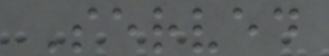Served
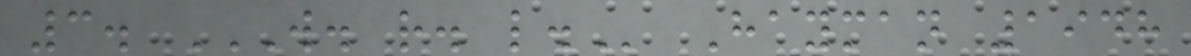3. W. R. L. Hayman 1948
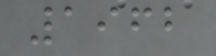1962
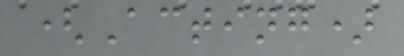(Acting)
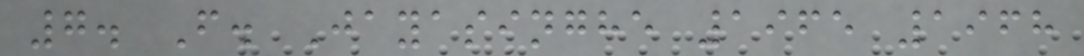7. F. Jayasinghe 1965 1968
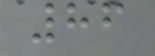86
